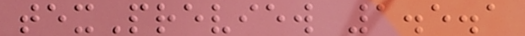texPreview 1.5.1
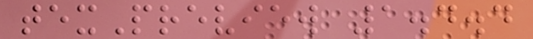texPreview 1.4.4
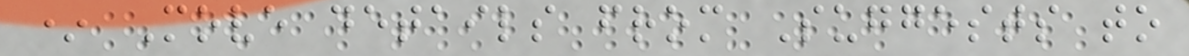* Move details from Suggests to
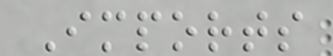Imports
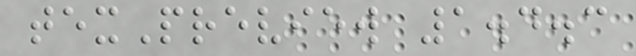texPreview 1.4.3
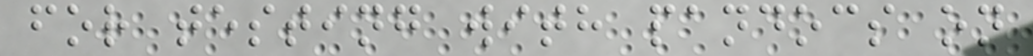for testing with pandocs on
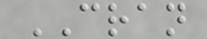CRAN
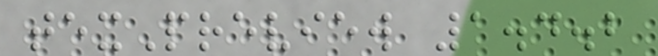texPreview 1.4.2
